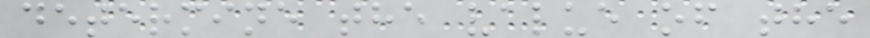determine the value of the
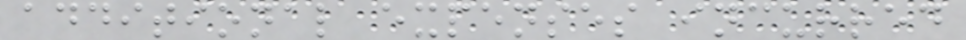additional expenses incurred
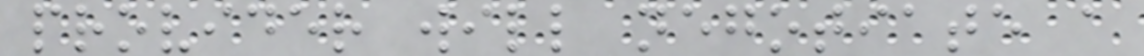provider will negotiate a
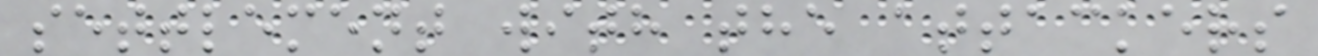settlement with the attackers
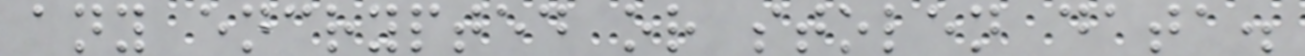any encrypted or stolen data.
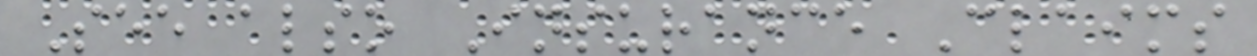See also Insurance Claims
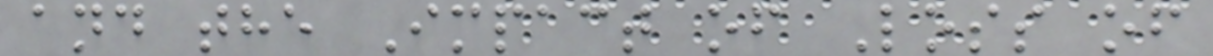and the Impact of Loss of
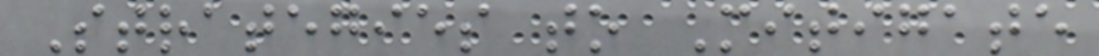Strategies to Mitigate
